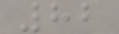82
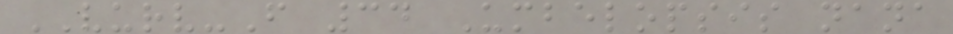VURV-F 34 Umbelopsis nana
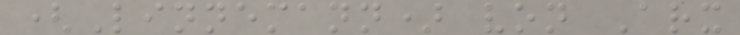(Linnemann) von Arx
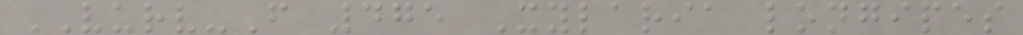VURV-F 475 Xylaria longipes
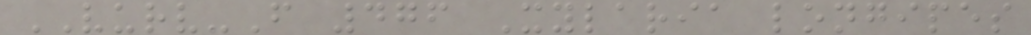VURV-F 476 Xylaria longipes
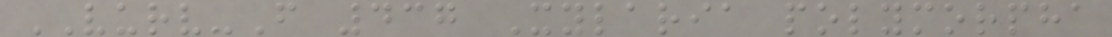VURV-F 437 Xylaria polymorpha
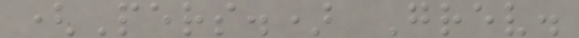(Pers.) Grev.
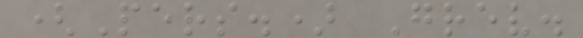(Pers.) Grev.
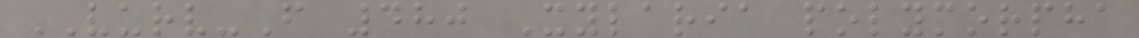VURV-F 480 Xylaria polymorpha
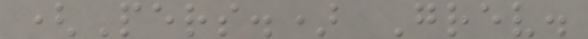(Pers.) Grev.
